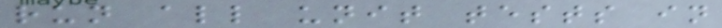run all unit tests in
